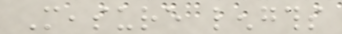Measure lengths
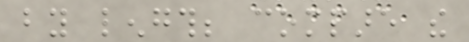by length; compare the
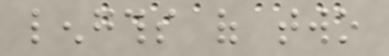lengths of two
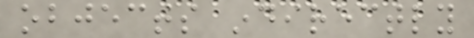objects indirectly
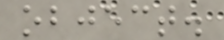object.
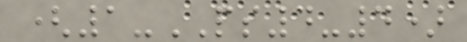(1-PS4-4)
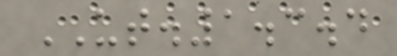UT.1.3.4
